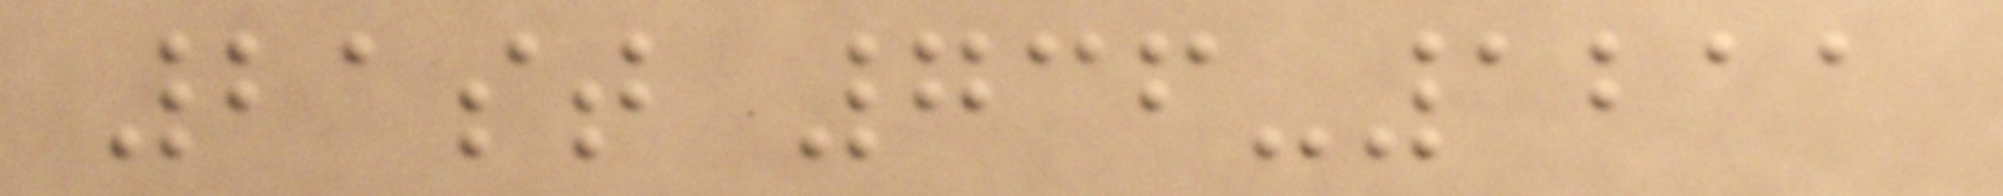21st 736-1211
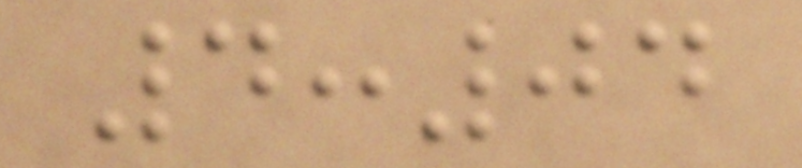4:04
